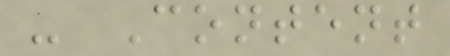- Content
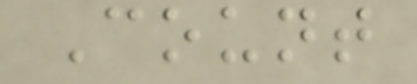Count
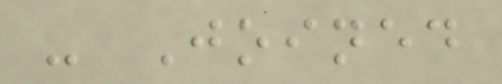- Joined
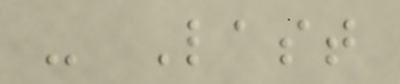- Last
